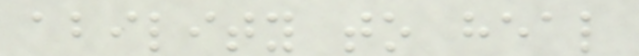ability to heal
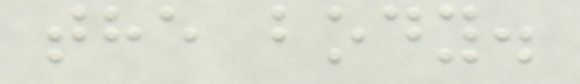the body.
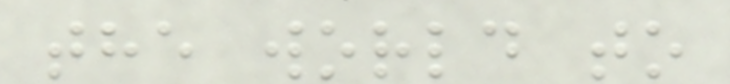the world to
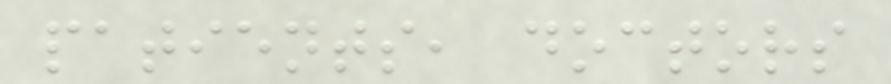patients, doctors
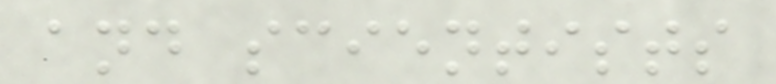and scientists
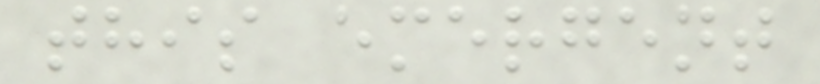this emergent
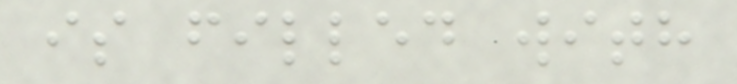is filled with
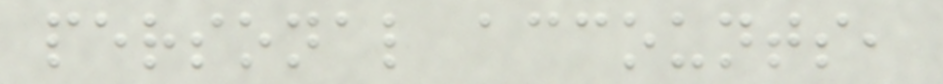personal accounts,
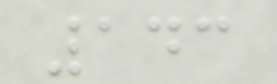143
